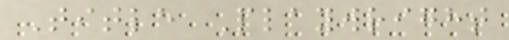Title Playwright
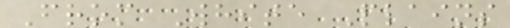From White Plains
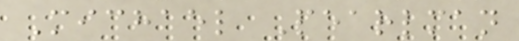Michael Pearlman
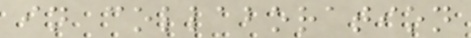in collaboration
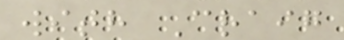with Craig
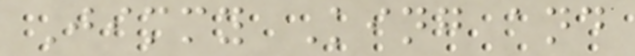Jimmy King and
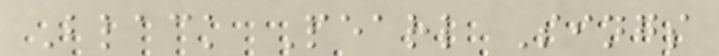Black Pearl Sings
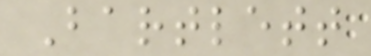Bartlett
